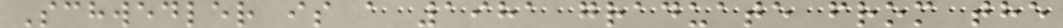Schwedler is a 1981 graduate from the
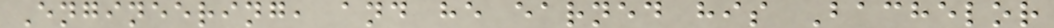Engineering, and he earned his Bachelor
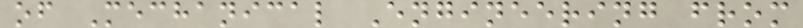of Mechanical Engineering from
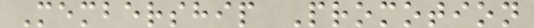Membership Promotion
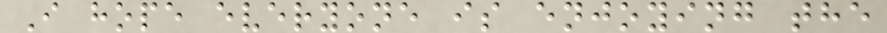I hope everyone is enjoying the
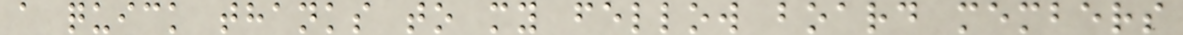a quick thanks to my fellow board members
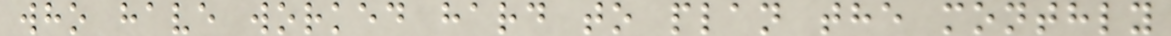who have worked hard to plan the monthly
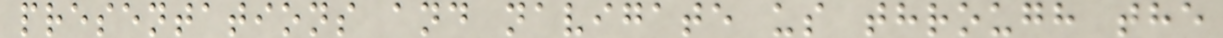presentations and navigate us through the
